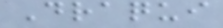Draqui
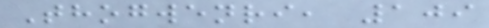Thogwenri, 109
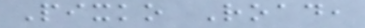Pixko Road,
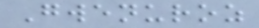Gwenuroz
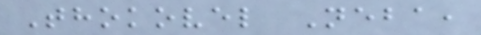Thokovel Neba,
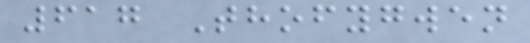617 Thofygwen
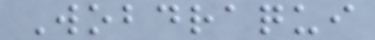Wobdraqui
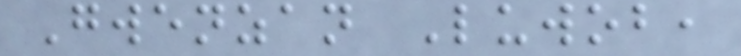Gwenzan Luwob,
